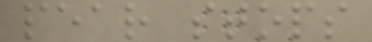pear stops
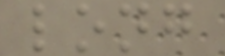long
